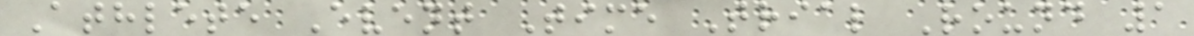Athlete Event Time Trial Round 1
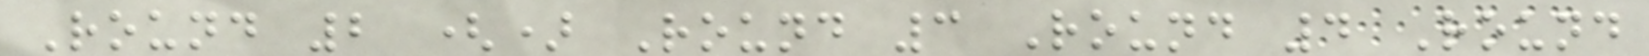Round 2 () Round 3 Round 4 Round
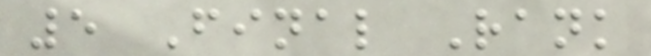5 Final Rank
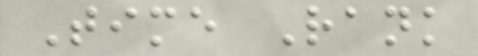Time Rank
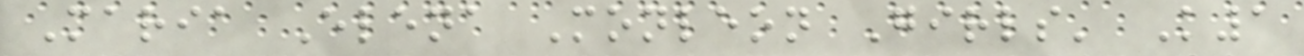Maria Elena Monleon Girls' K1
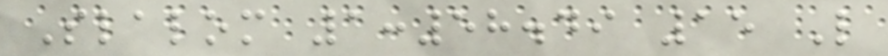Slalom 1:58.49 15 L
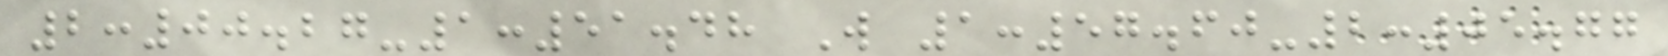2:00.27-1:51.48 W 1:57.60-2:05.77
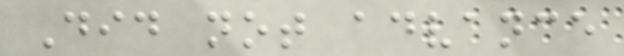Did not advance
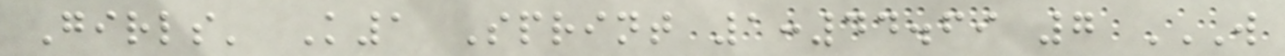Girls' K1 Sprint 1:44.69 7 W
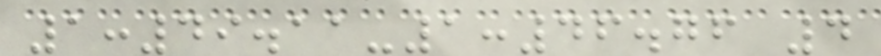1:49.11-1:46.76 4
